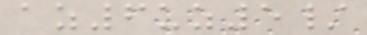az6uz5/
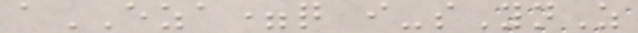aEZA=q i-sYnZ
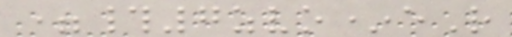=#7zvo*eR
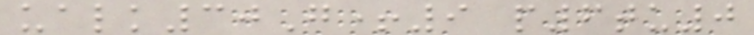ualk30G+9 p6tu0
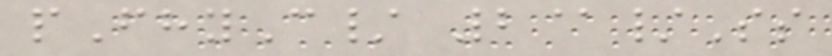pFhyC/ 2@/Ss
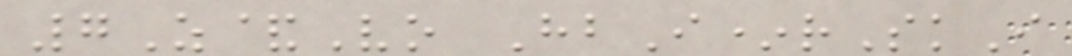7Z&Vo HbI*rSkI
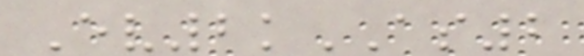Ev2kAS2
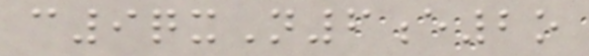c9qxN6e2o
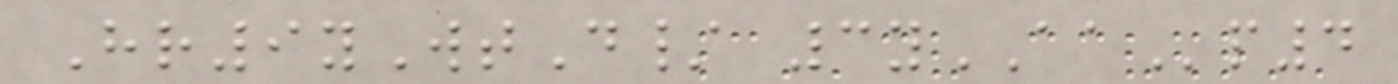Hr9yWtD/ 3yAAp4
